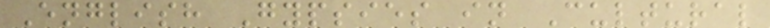English Gypsies in Cultural
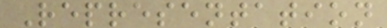Representation
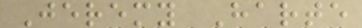Jeremy Harte
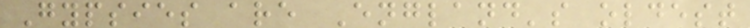Gypsies are England's oldest
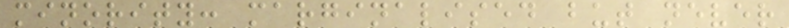minority: marginalised but never
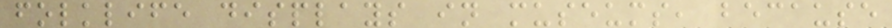folklife displays in museums, because
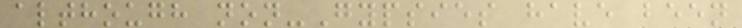although non-Gypsies have been
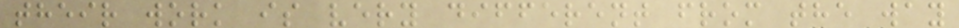their work is very different from the way
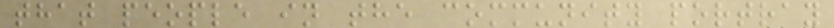that people in the community portray
